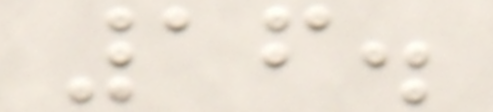16.
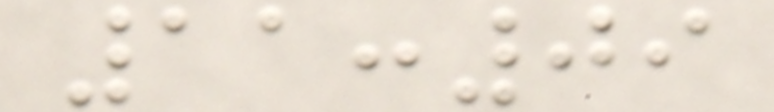11:09
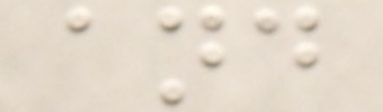and
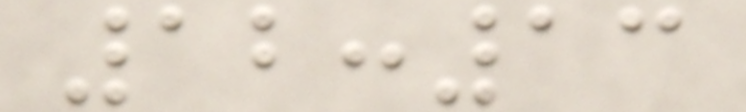12:13
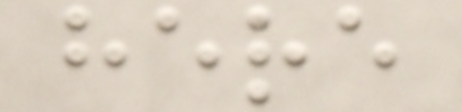here
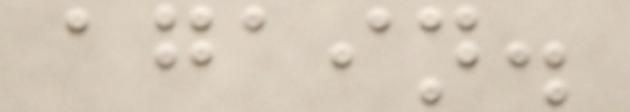again.
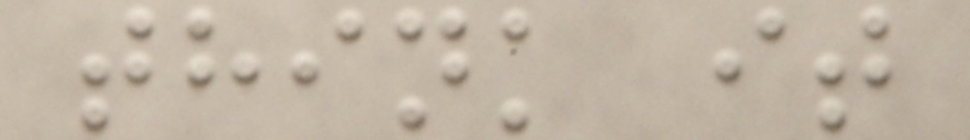think it
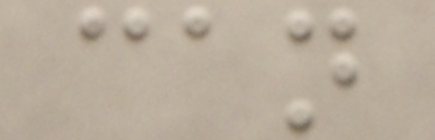can
